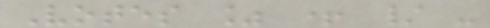Votes % + / -
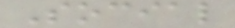Social
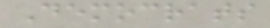Democrats
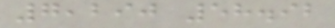7,290 58.92
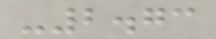-2.73
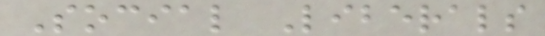Social Liberals
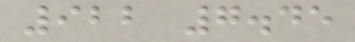922 7.45
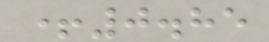+0.85
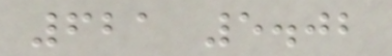621 5.02
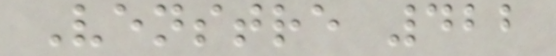Venstre 422
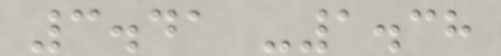3.41 -1.38
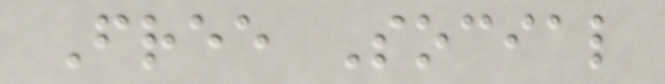Free Social
